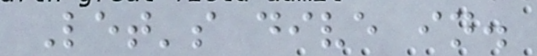Let's dive in.
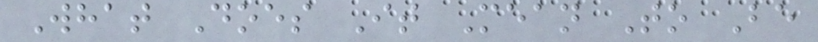What Does It Mean To Be
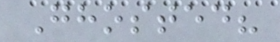Ghosted?
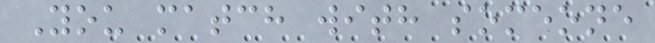You match with someone
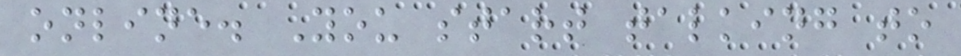online. You start talking to
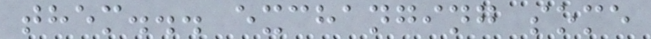them... exchanging some
